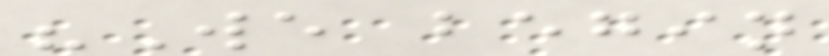"We begin
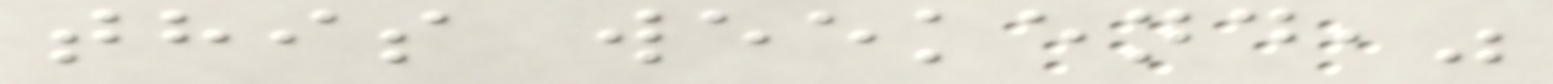this weekend,"
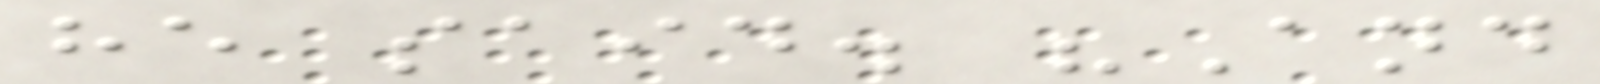he said. "And
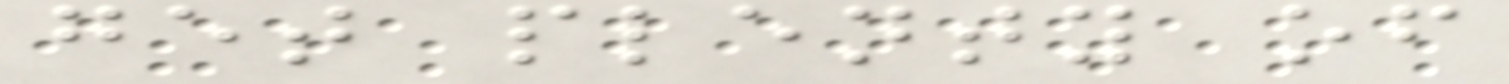get plenty of
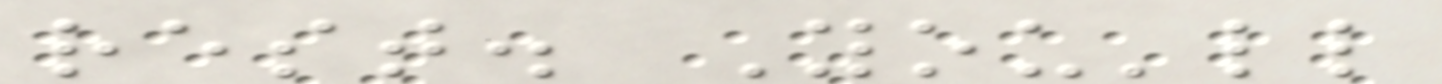rest. You'll
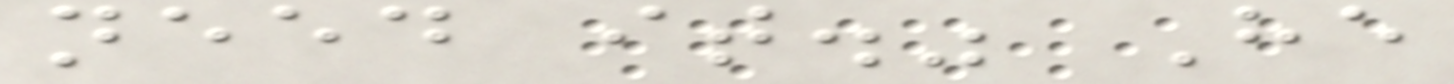need it." He
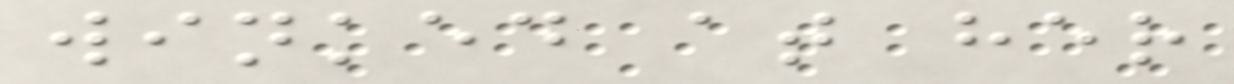winked at her
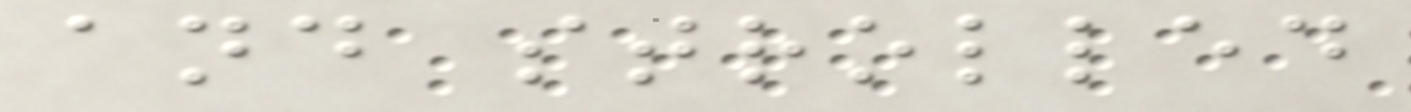and strolled
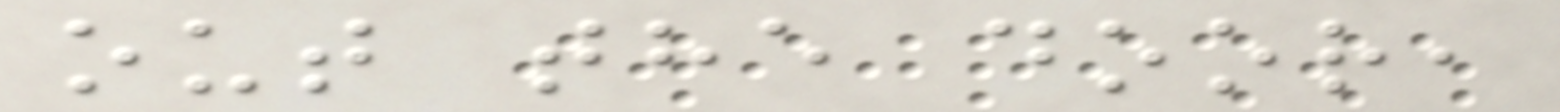out the door,
